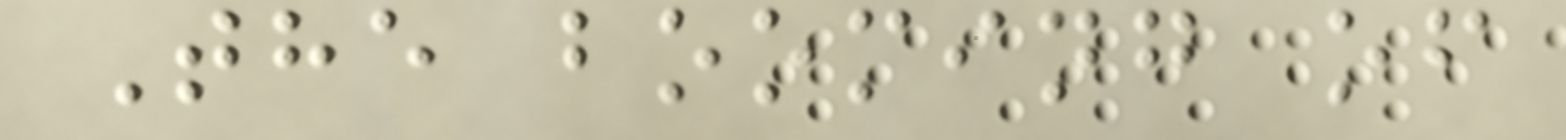The booming of
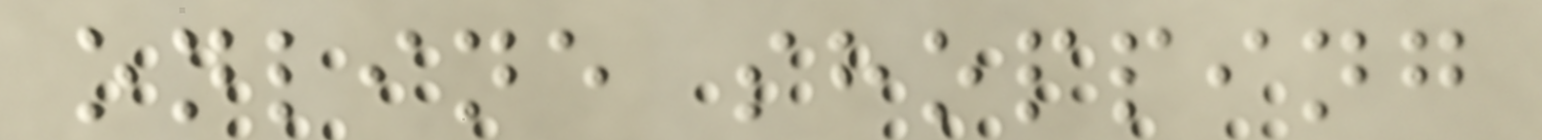online shopping
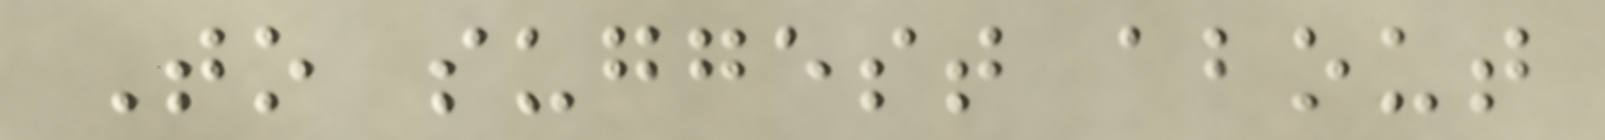To suggest about
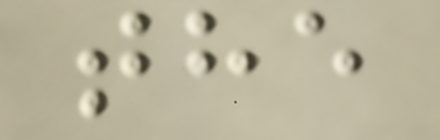the
